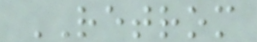RETROM
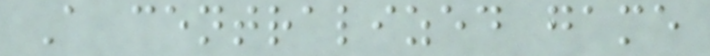A centralized game
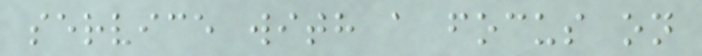service with a focus on
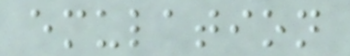emulation
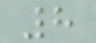8
